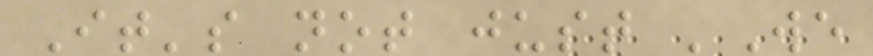It's not just 'We
